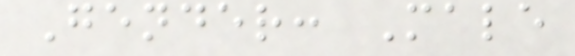Gender: Male
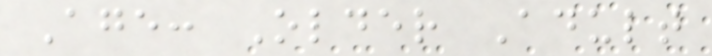Age: Older Adult
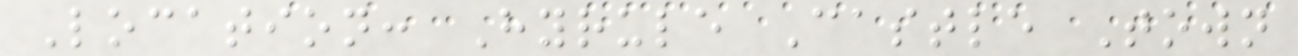Location: Hyrule Castle Town
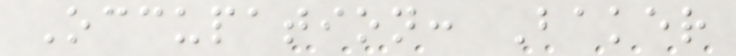Occupation: Baker
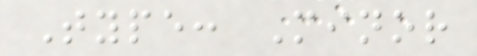Type: Minor
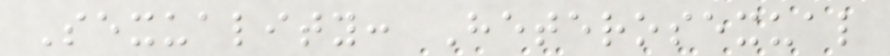Sexuality: Heterosexual
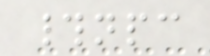#npc
